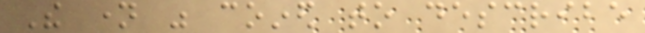The name was coined to describe
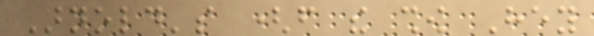Arnold's (from the show Hey
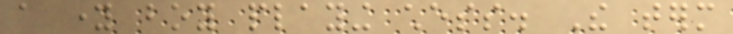a young boy playing chess. The term
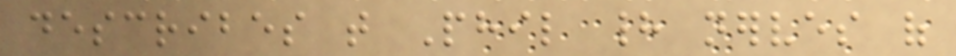describes that Phil had nerves of
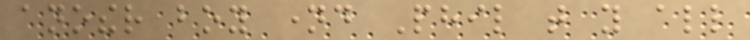another boy named Phil that you all
